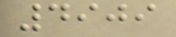4909
